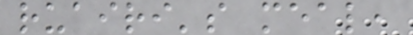ruairi's meal,
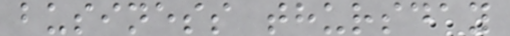business thursday
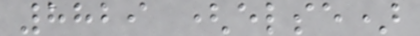8829 (else)
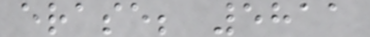erase; 5811
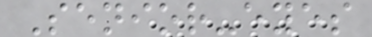Senior-eyes
